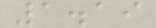1.19
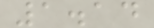1.14
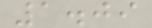1.09
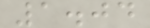1.04
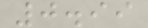0.99
